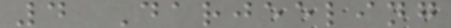4 Darjeeling
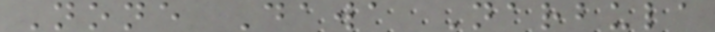None Dawa Narbula
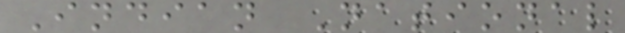Indian National
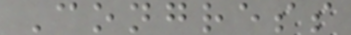Congress
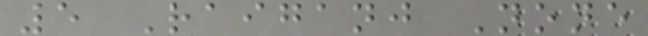5 Raiganj None
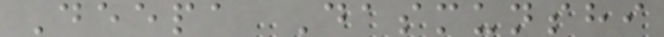Deepa Dasmunshi
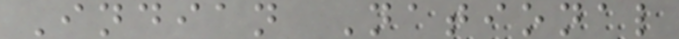Indian National
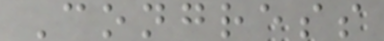Congress
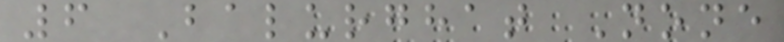6 Balurghat None
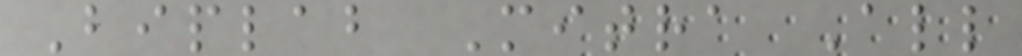Biplab Mitra All
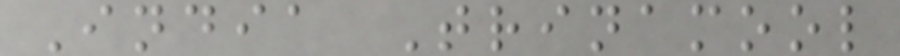India Trinamool
